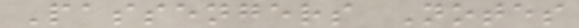Passengers Notes
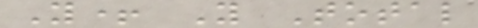Y+ Y Total
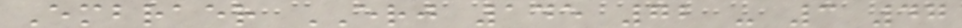Embraer ERJ 145 72 - 3 47
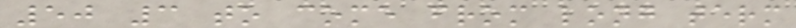50 3 to come from long term
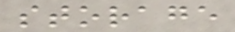storage
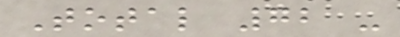Total 72 -
